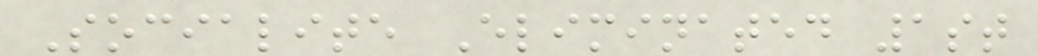Socialite Eliminated 1st
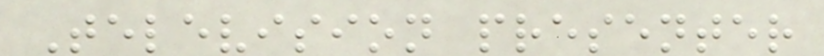Television presenter
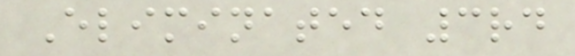Eliminated 3rd
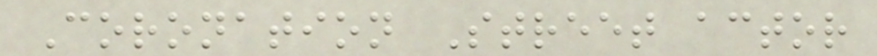Coronation Street actor
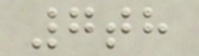7th
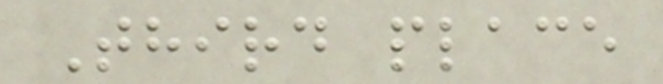Third place
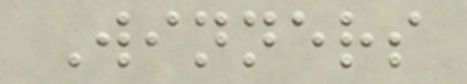Winners
